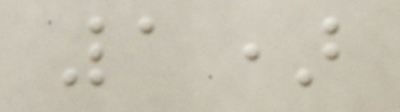1)
